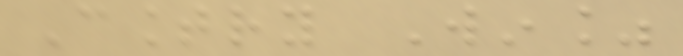Country Win%
